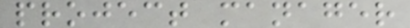project manager
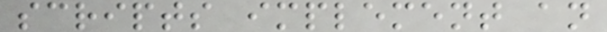scripts implement an
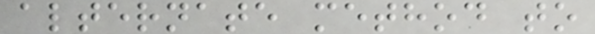alternate method to
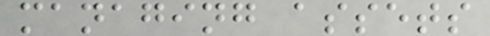managing assets
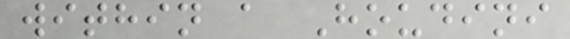within a Houdini
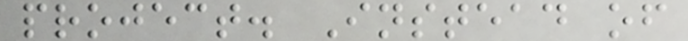project. Instead of
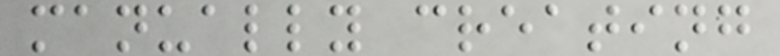manually creating
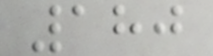180
